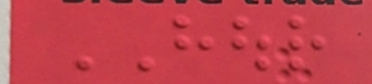HOUR
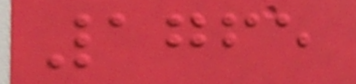1765
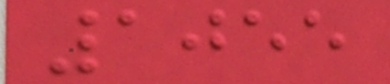1055
